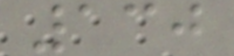130
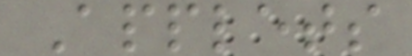Applets
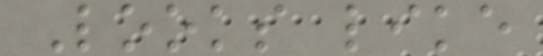Looks like
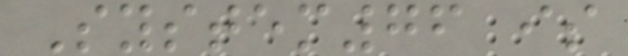System76 is
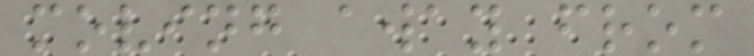moving away from
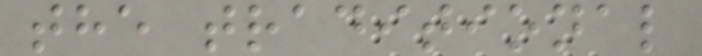the traditional
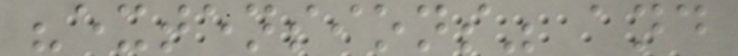"extensions" and
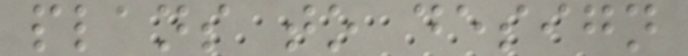plans to design
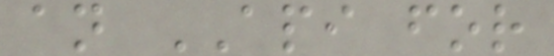an API for
